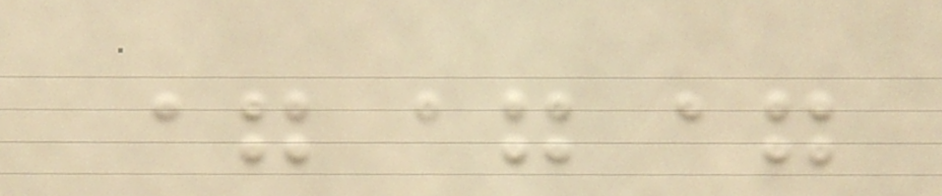===
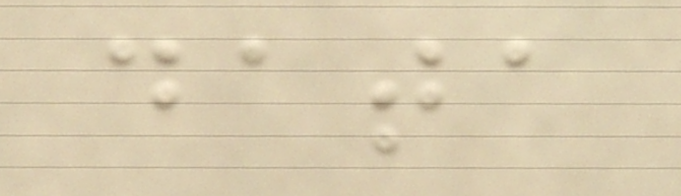data
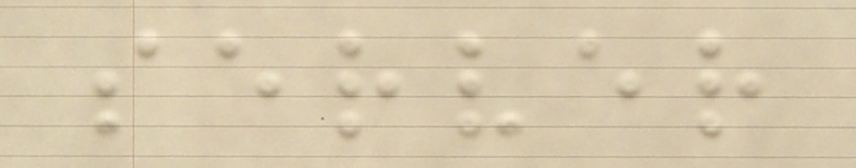server
